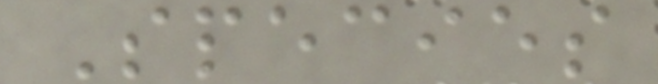Species
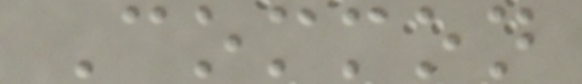Common
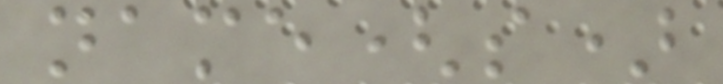name(s)
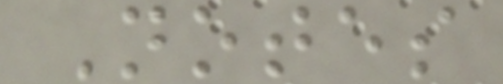Notes
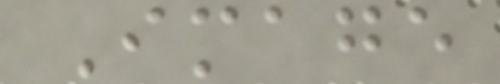Image
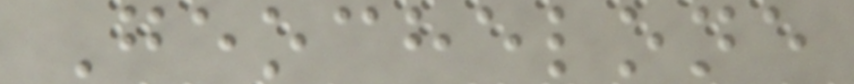Geochelone
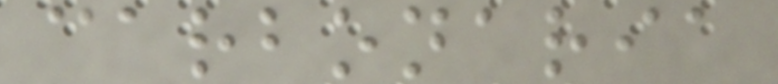carbonaria
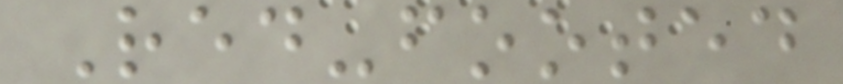Red-footed
